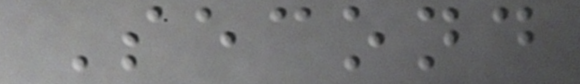Second
